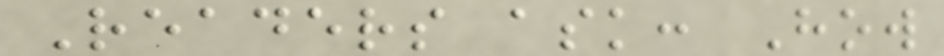Readers ask: How
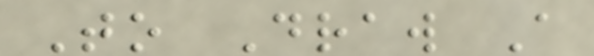To Draw A
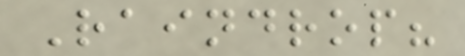Raindrop?
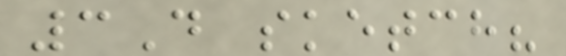3D sketch?
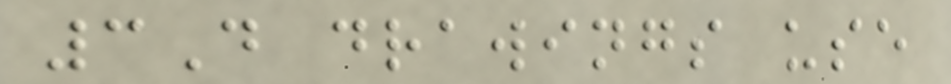3D drawings use
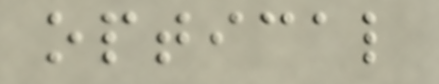optical
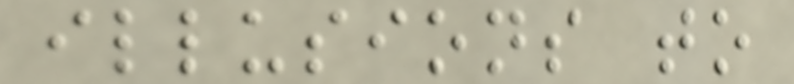illusions to
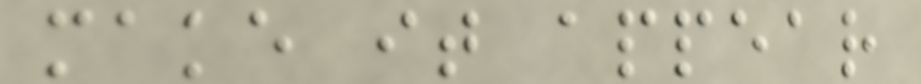make it appear
